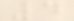4
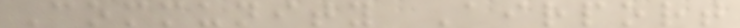Community Airport
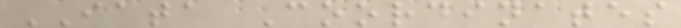IATA Coordinates
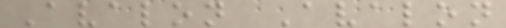Avalon Avalon
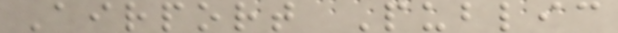Airport Public
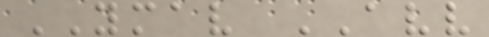YMAV AVV
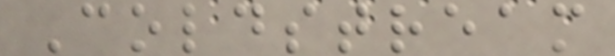Coldstream
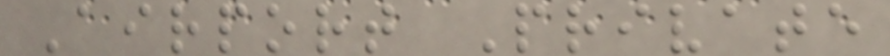Airport Private
